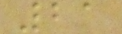21
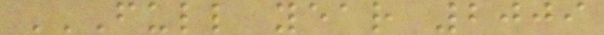FULL YEAR 2009
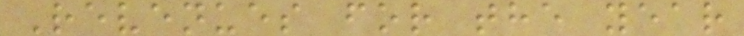Revenues for the year
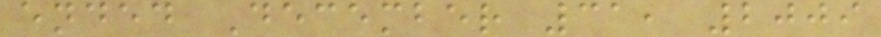ended December 31, 2009
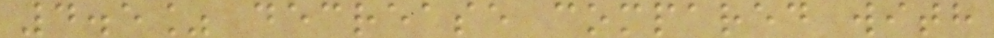4.5% decrease compared with
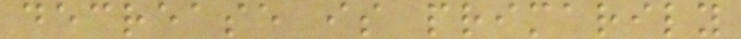decrease is primarily
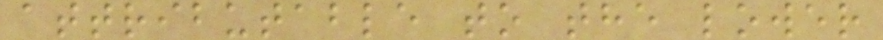attributable to the lower
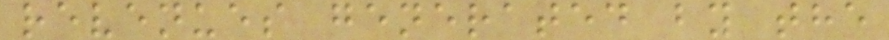revenues generated by the
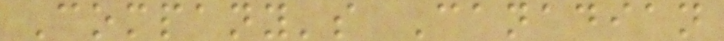Company's Canadian
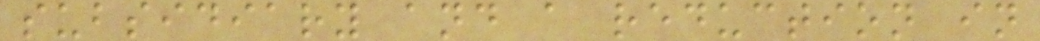subsidiary and a reduction in
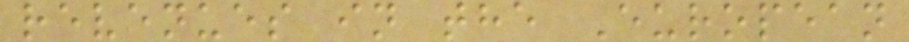revenues in the European
